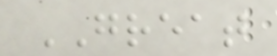GREAT
